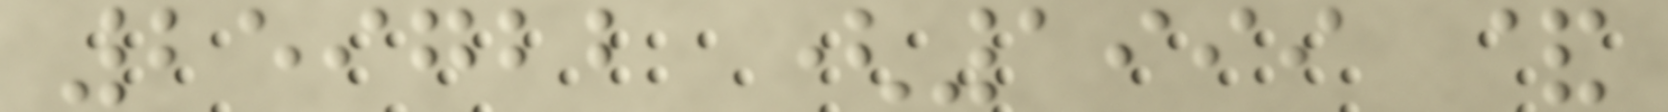259722 (1999 &
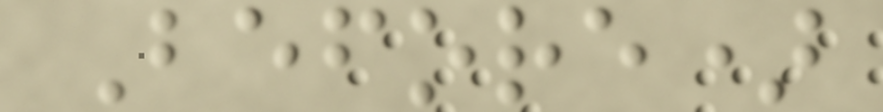Before)
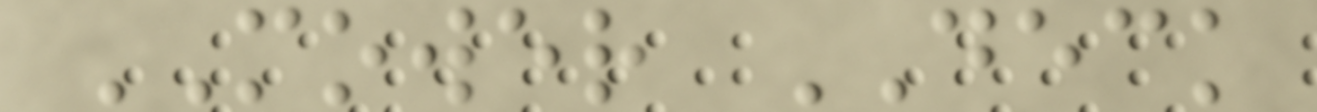MOWER DECK
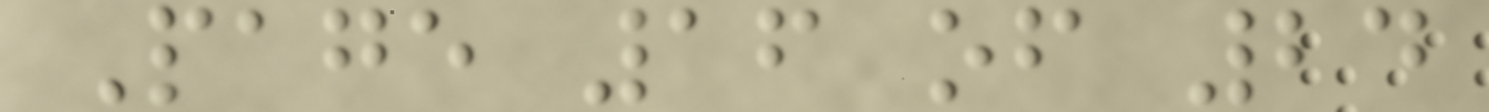Page 16 of 24
